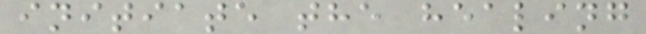initiate the healing
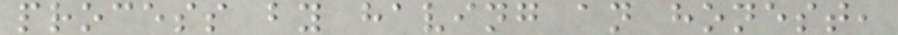process by having an honest,
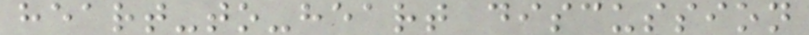heart-to-heart discussion
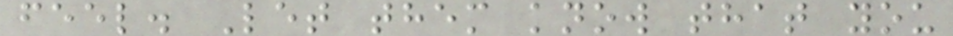feel. Let them know that you
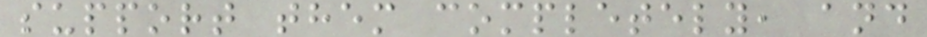support them completely, and
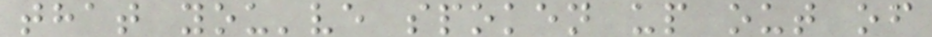that you've spoken up out of
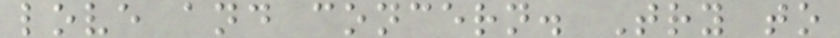love and concern. Try to
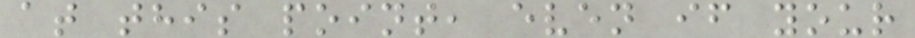at this point, even if your
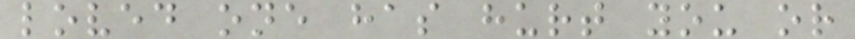loved one has hurt you or
